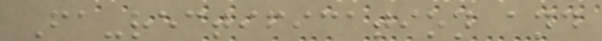Fa-rectification and
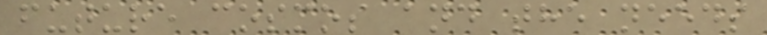future cosmos and the needs
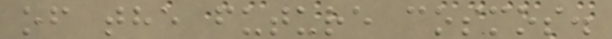of the future cosmos.
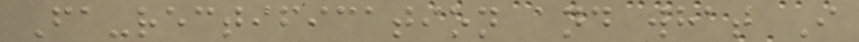Fa-rectification and what I
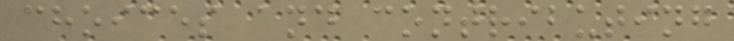choices and contributing
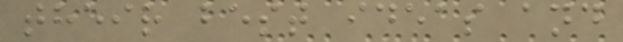their best ideas and
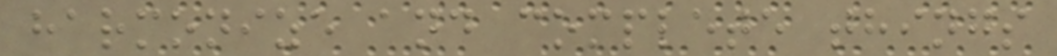harmonize and complete things
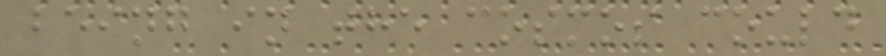being in the cosmos could
